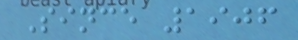Since 1906
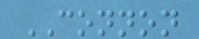CONNON
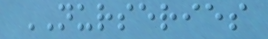NURSERIES
